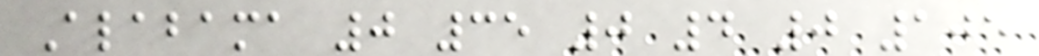Alabama 0 35 0 4 0 105
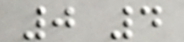0 4
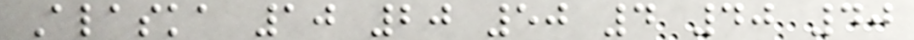Alaska 10 20 50 4 40 40
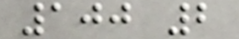100 2
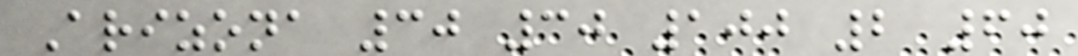Arizona 30 30 100 2 60
